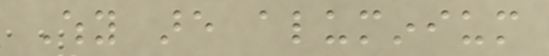Why are aluminium
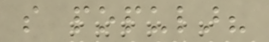so popular?
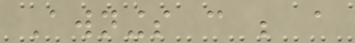Awnings can be a
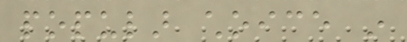popular choice in
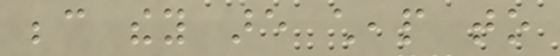because they are cheap to
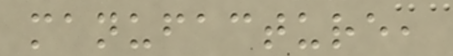manufacture,
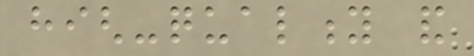high-quality and
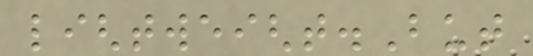lightweight.But
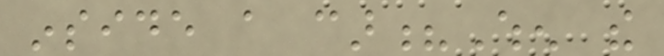inside a car?When the
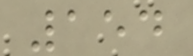154
